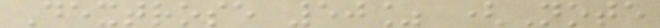Dextrose 50% (Note
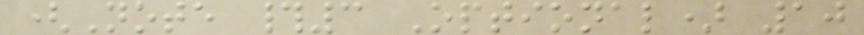(Note #3 Optional) 10
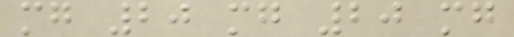mg 20 mg 20 mg
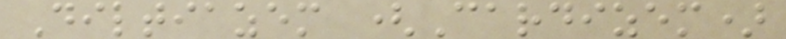Diltiazem (Cardizem)
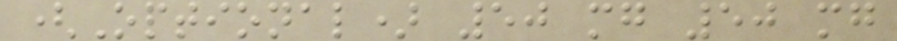(Optional) 50 mg 50 mg
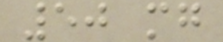50 mg
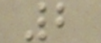2
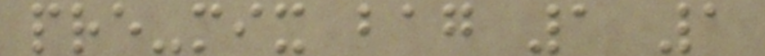pre-mix bag 1 1
